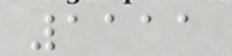1111
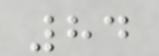84
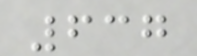637
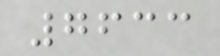7633
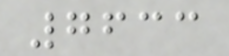7633
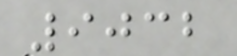9032
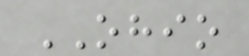OHIO
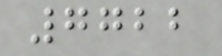7722
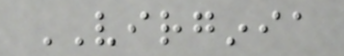VIRGINIA
